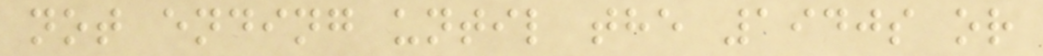not ending until the 1940s or
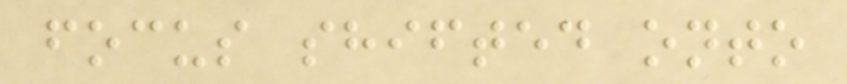focus shifted onto
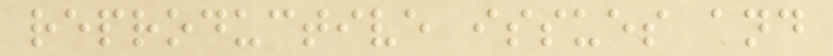reproductive issues and
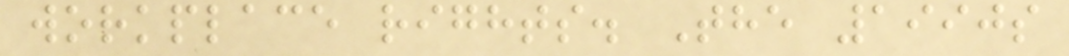workplace rights. The 1990s
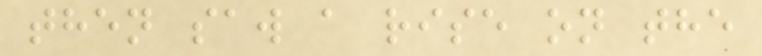then saw a rise on the
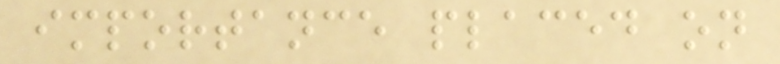importance placed on
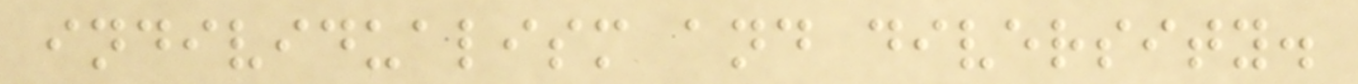individualism and diversity.
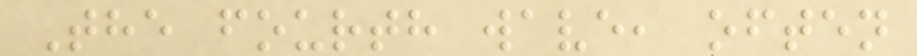The fourth wave, often
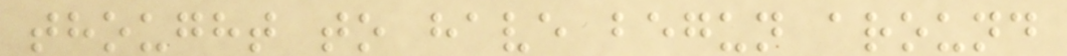thought to have begun around
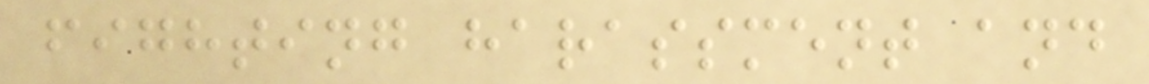fighting harassment and
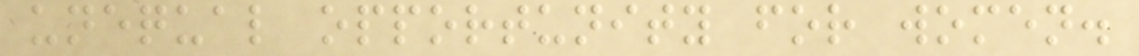unequal opportunity for women.
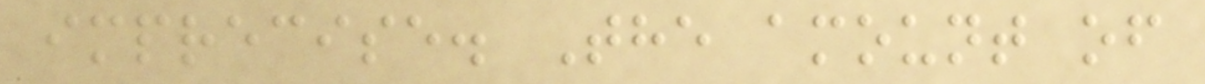imprecise. The amount of
